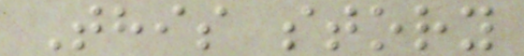This story
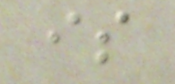is
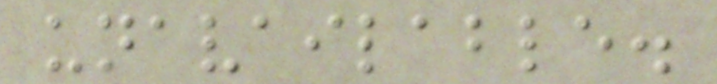unavailable.
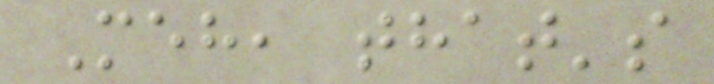Meh, that's
